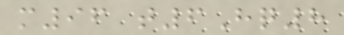m96 t6Hq8
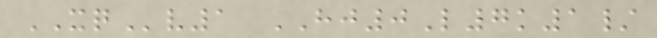XQv1 HJ0L7k1/
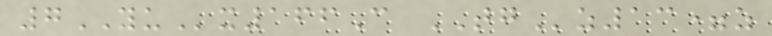7YUx166C TGz13=z
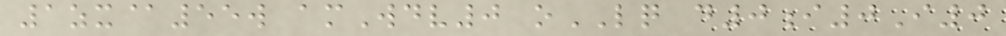1zx@55w amWdv0 oLQ d0i0I0
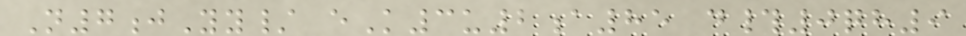N7jYy/ eK3u2a85 d#0qh9
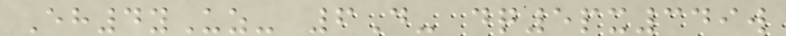Eh4yUz- 6D- dq5px349w
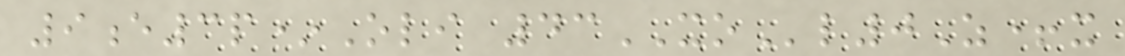9e3p*Oli 43XOl0Z+x
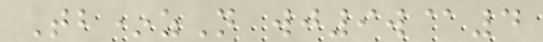Tb*zN wj9w@4
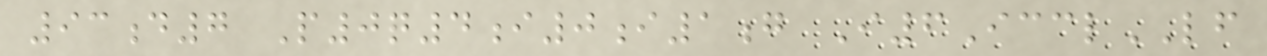93d7 P0q4i0i1g I6IcclLF
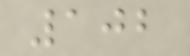102
